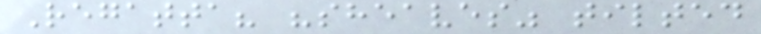Regatta? "sheaves" tilted
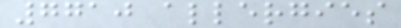7710 allergies
